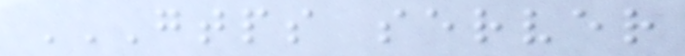GTPS SERVER
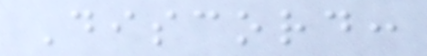Discord:
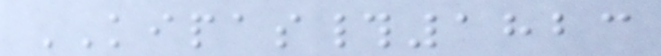KIPAS#1823
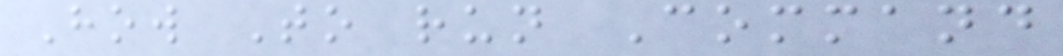How To run Command
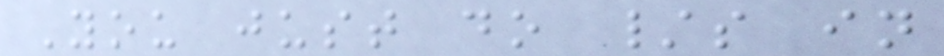You just do /s in
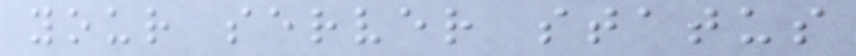your server status
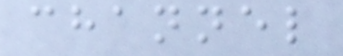channel
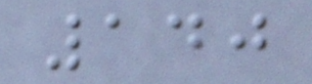140
